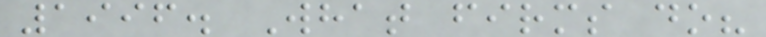1996. What firms do?
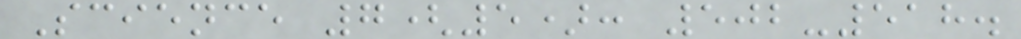Science 7(5): 502-518.
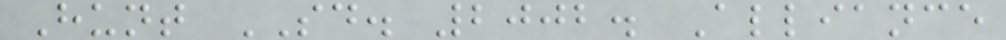Hunt SD. 2002. Alliance
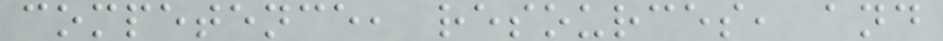competence, resources, and
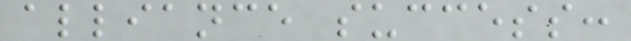alliance success:
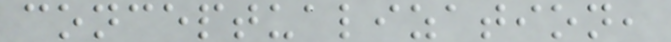conceptualization,
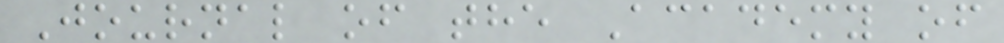Journal of the Academy of
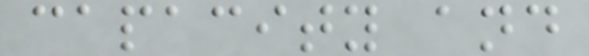capacity and
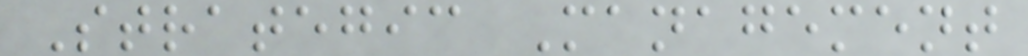Strategic Management
